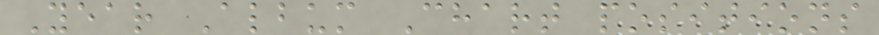Year Album Chart positions
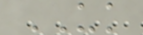UK
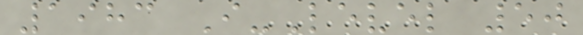1983 I-Level 50
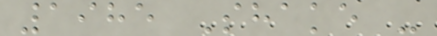1985 Shake -
